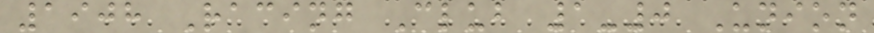1908 Racing Club 1-0 Union
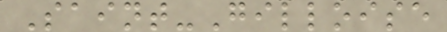Saint-Gilloise
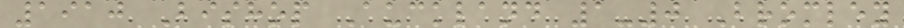1910 Bishop Auckland 1-0 Bromley
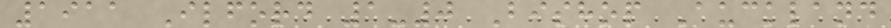1911 Ilford 1-0 Bishop Auckland
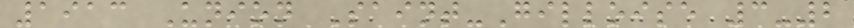1913 Union Saint-Gilloise 3-2
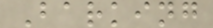Barking
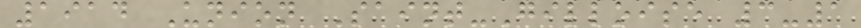1914 Union Saint-Gilloise 3-1
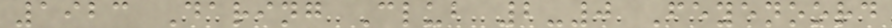1923 Daring Club 2-0 Feyenoord
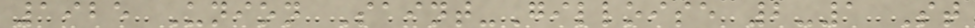1925 Union Saint-Gilloise 2-1 St
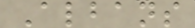Albans
